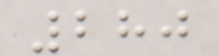280
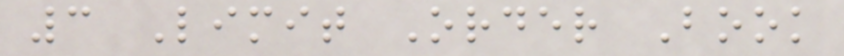3 Limit Order Book
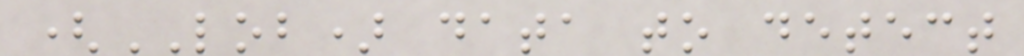(LOB) data to detect
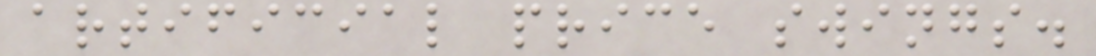artificial price swings.
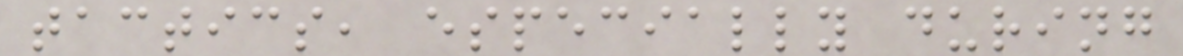tactics, especially during
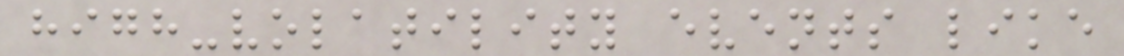high-volatility events like
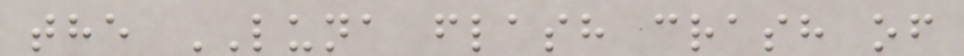the LUNA flash crash of
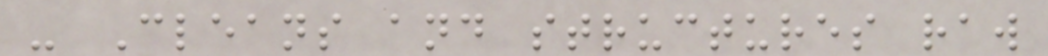- Cleans and structures raw
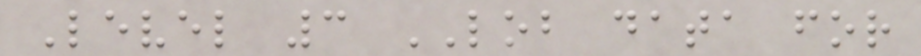Level 3 LOB data for
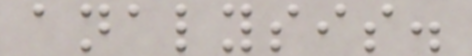analysis.
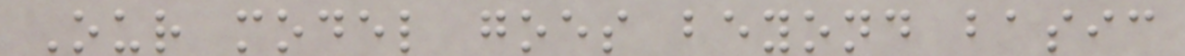Our model goes beyond basic
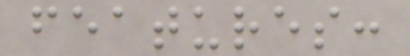features:
